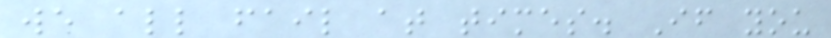we all fail at times. If you
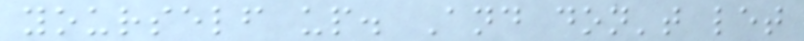yourself up. And don't let
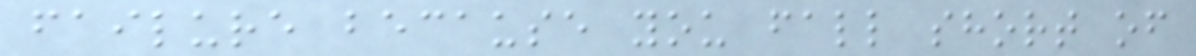failure because you fall short of
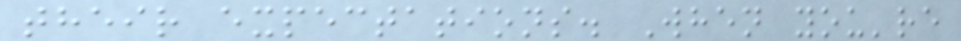their expectations. When you're
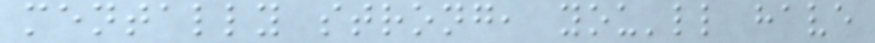mentally strong, you'll have
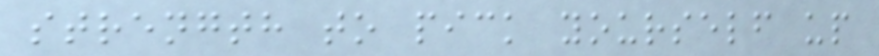strength to pick yourself up
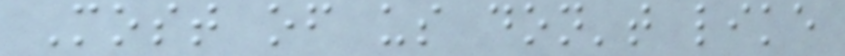Most of us don't like
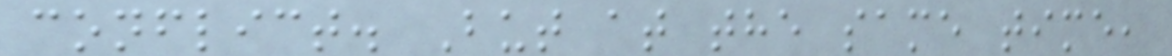conflict. But at the same time,
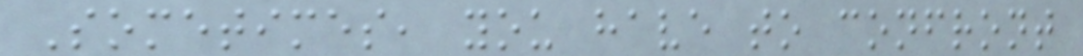Sometimes, you have to confront
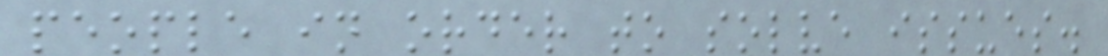people in order to solve issues.
